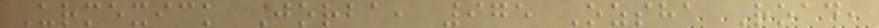Urmexick Jorba, 975 Ozsha Road,
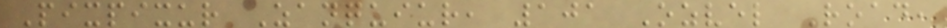Pixpixur Zanquiur, 101 Ozvel Road,
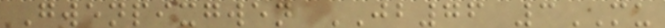Gwenpixgwen JB76 3MU
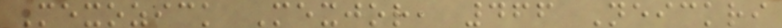Mexozick Mexjor, 466 Neickri
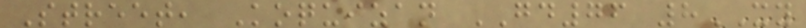Street, Koquizan GD76 8XY
